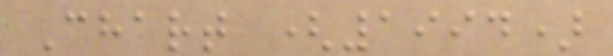Chart (1994)
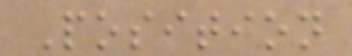Position
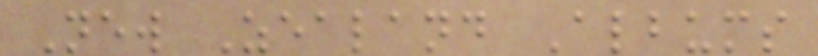New Zealand Albums
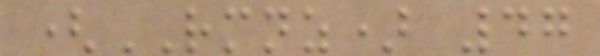(RMNZ) 47
